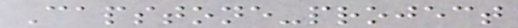Capstone-project
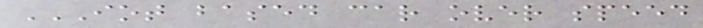IOT BASED CAR OVER SPEED
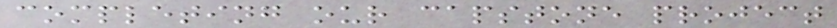completing our capstone project
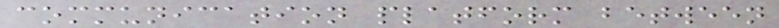communication platform between
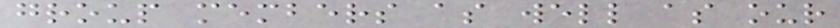group members as well as our
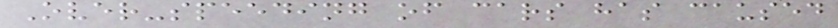Over-speeding of cars has caused
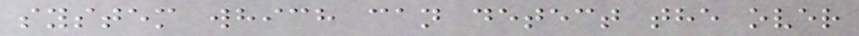system which can detect the over
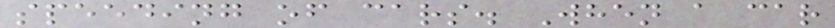speeding of cars. When a car
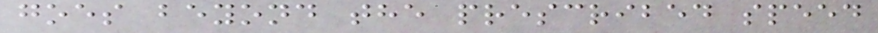goes beyond the prescribed speed
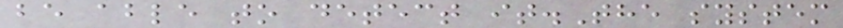be able to detect it.The system
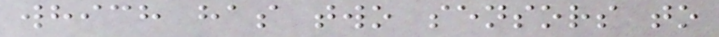which has two sensors to
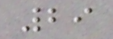29
